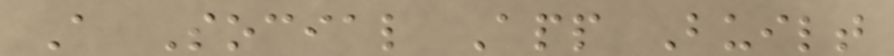A Social App Built
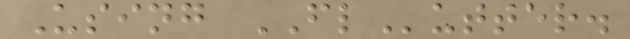Using FLutter.
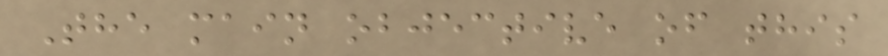The main objective of this
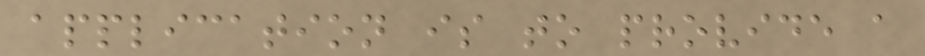application is to provide a
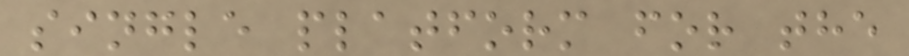single platform for the
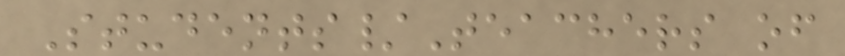Students/Teachers of
